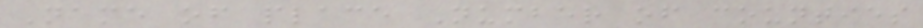Name of place Number of counties
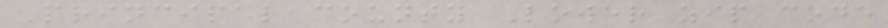Principal county Lower zip code
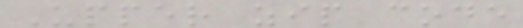Upper zip code
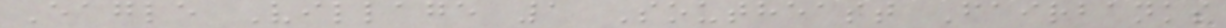Eagle Village 1 Southeast Fairbanks
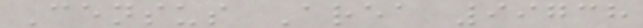Census Area 99738
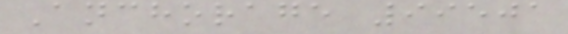Anchorage 99501
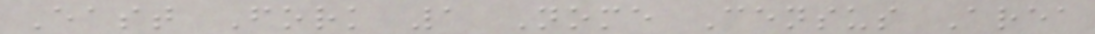East Fork 1 Nome Census Area
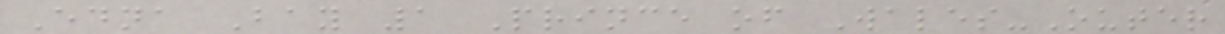Edna Bay 1 Prince of Wales-Outer
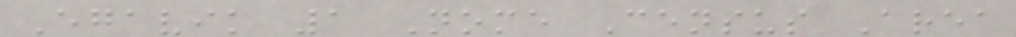Egavik 1 Nome Census Area
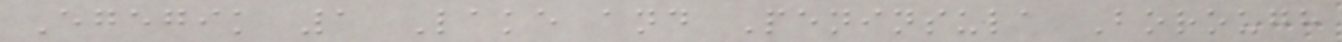Egegik 1 Lake and Peninsula Borough
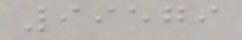99579
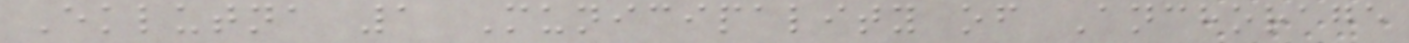Eklutna 1 Municipality of Anchorage
